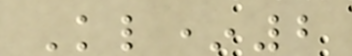Kl*2
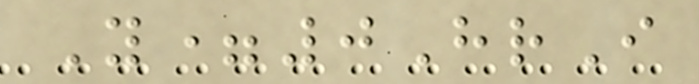Y=0HrI
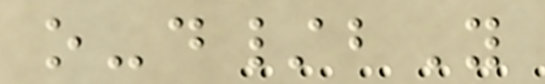o-d/bY
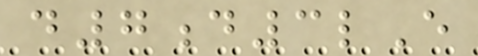d7d3lE
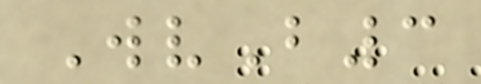WvB3
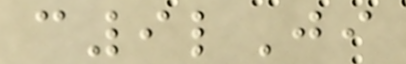c9lJi
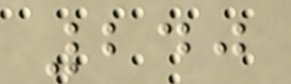240
